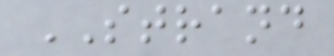STRAND
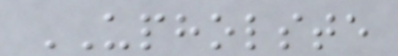UPHOLSTE
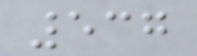537
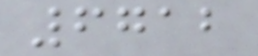6712
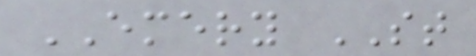EMERY ST
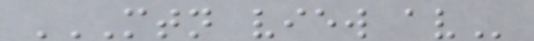MTN VIEW AV
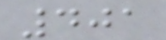401
